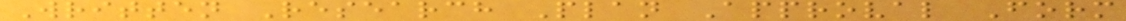Written Research Plan Approval Form
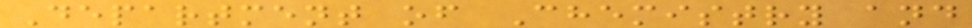Department of Chemistry and
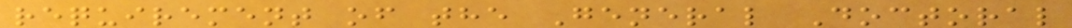requirement of the General Doctoral
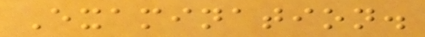Examination.
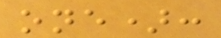one):
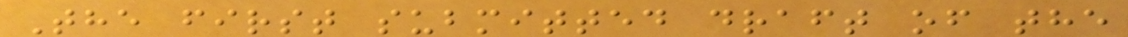The first submitted draft of the
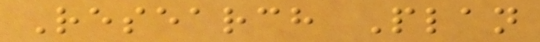Research Plan
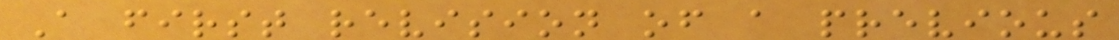A first revision of a previous
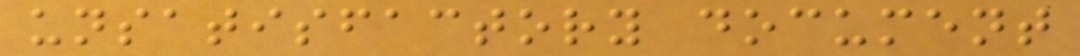unsatisfactory document
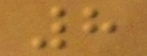8
